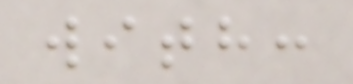with:
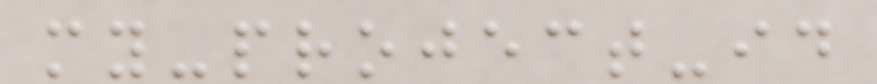my-project-id
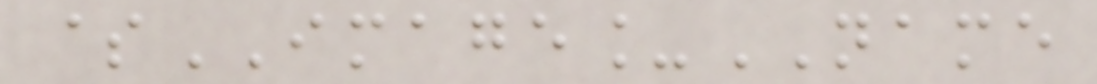$IMAGE_NAME
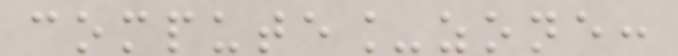compute_zone:
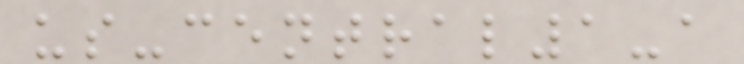us-central1-a
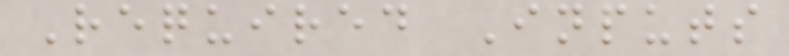Required Inputs
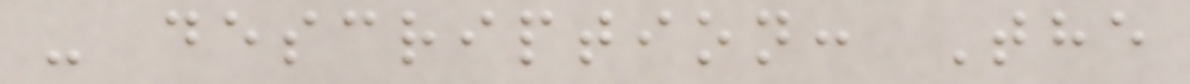- description: The
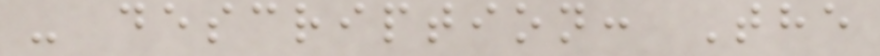- description: The
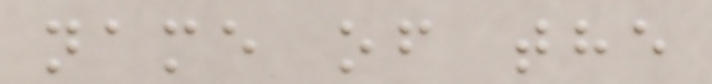name of the
